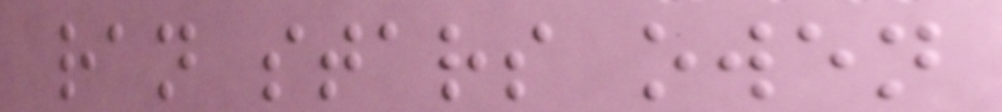ran stars owen
